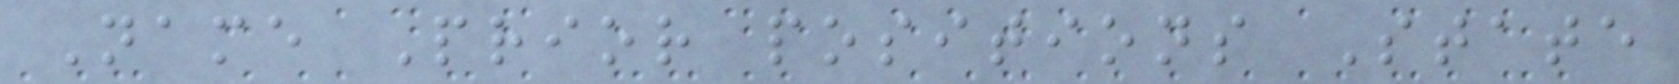Name Prior positions State
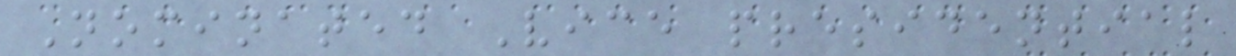Nominated Vice presidential
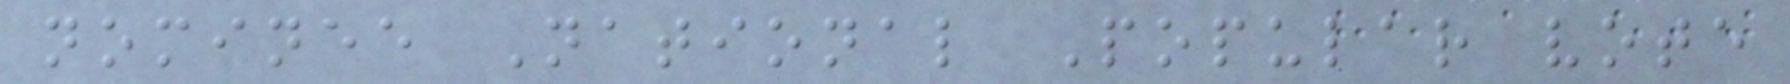nominee National Popular vote
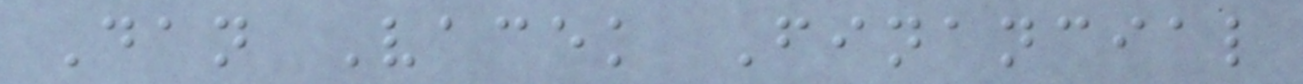Dan Vacek Financial
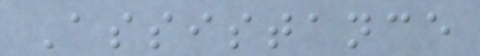Assistance
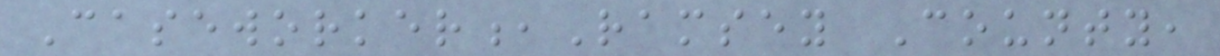Caseworker,Ramsey County,
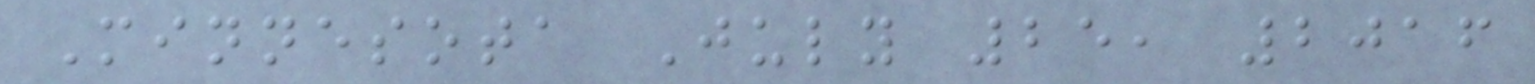Minnesota July 25, 2016
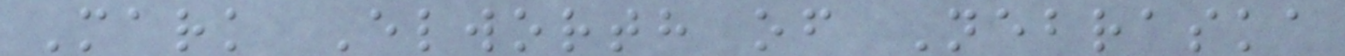Mark Elworth of Nebraska
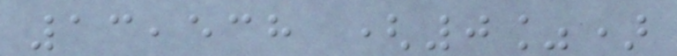13,538 (0%)
